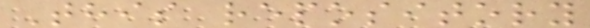This repository
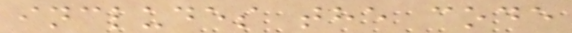includes the code
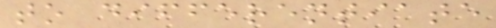to differentiate
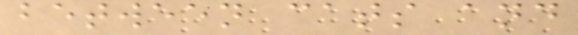between cats and
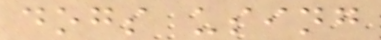dogs using
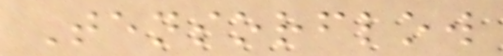Tensorflow
